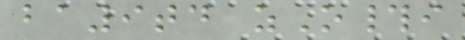ba9td zO#i
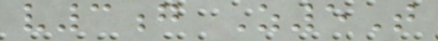v3g Z5T
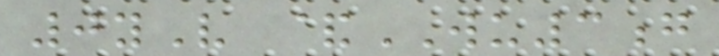0yV &WU3g
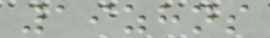19zhns
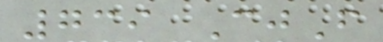739 CjF
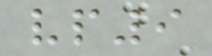vp9
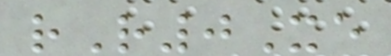rR0Xe
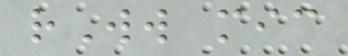rWw mic
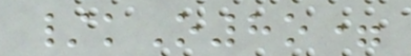/kO8o=
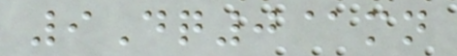9Dq0@mn
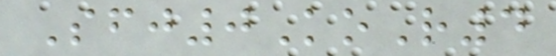Sfj0KoR4
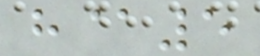h@5
